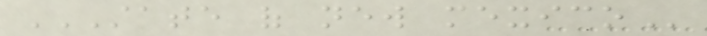STATE OF NEW MEXICO
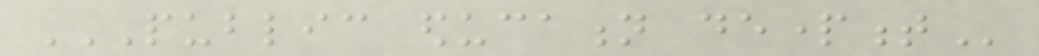PUBLIC EDUCATION DEPARTMENT
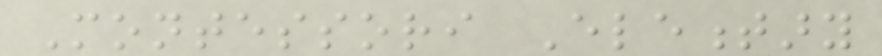Montessori Elementary
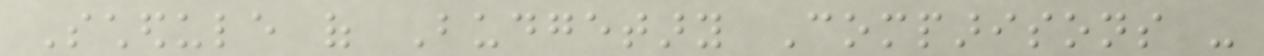Schedule of Budgetary Comparisons -
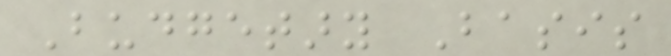Budgetary Basis
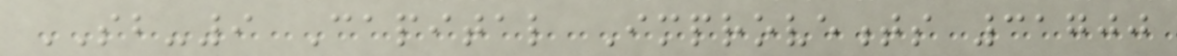SB-9 Capital Improvements 31700
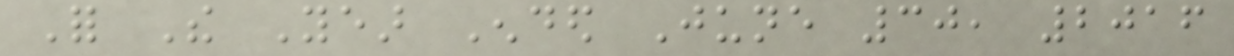For The Year Ended June 30, 2016
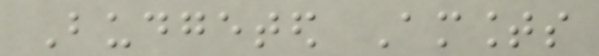Budgeted Amounts
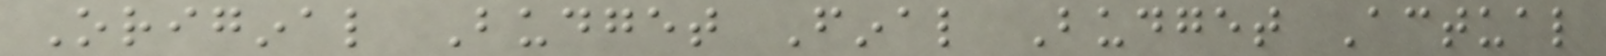Original Budget Final Budget Actual
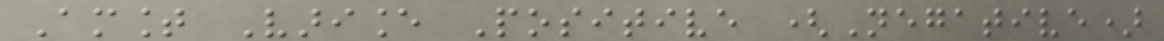Amount Variance Positive (Negative)
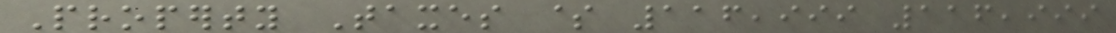Property Taxes $ 116,999 116,999
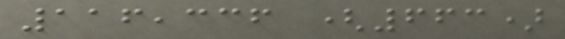116,336 (663)
